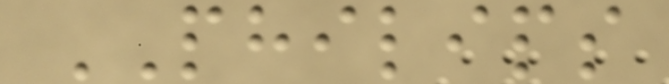PHILIPS
